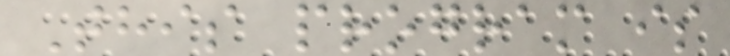This program is
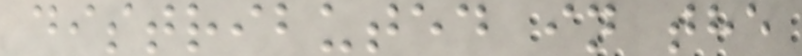distributed in the
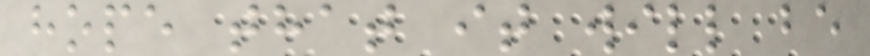hope that it will be
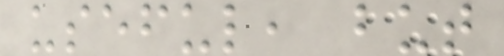useful, but
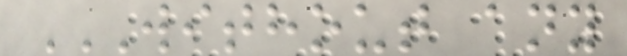WITHOUT ANY
